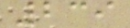239
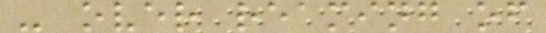- over reaming of
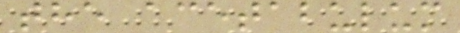the acetabulum
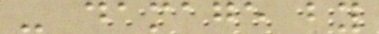- damage by
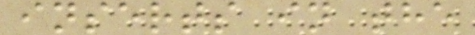inserts in the
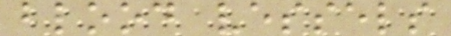blood vessels
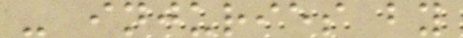- injuries by
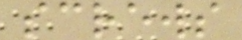screws
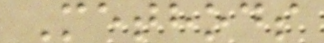Methods
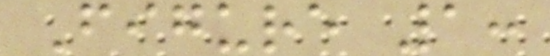Figure 1:
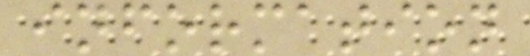information
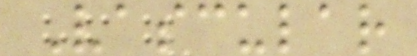Vascular
